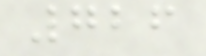726
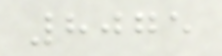8075
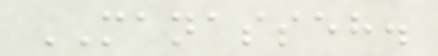MANASSEH.
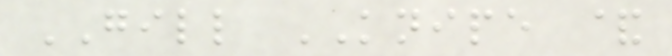GILL KNIPE &
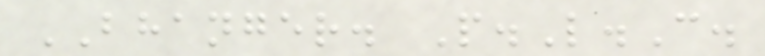BHANGER. P.L.C.
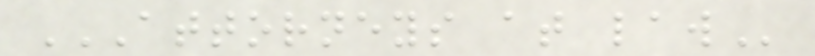ATTORNEYS AT LAW
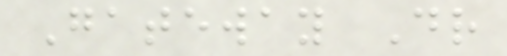Gateway Dr
